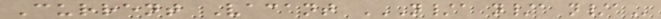Current Vacant N/A N/A N/A
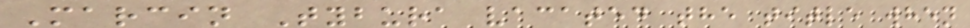Marcin Tybura vacated the title when
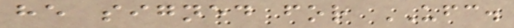he signed for UFC.
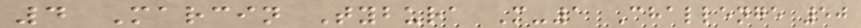4 Marcin Tybura M-1 Challenge 50
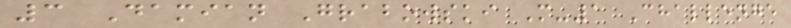3 Damian Grabowski M-1 Challenge
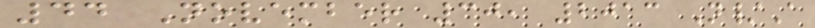44 November 30, 2013 N/A
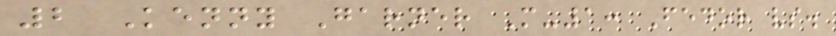2 Kenny Garner M-1: Fedor vs.
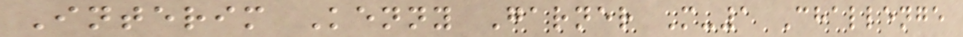Interim Kenny Garner M-1 Challenge
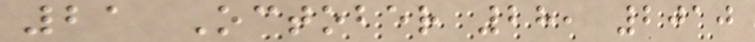21 October 28, 2010
